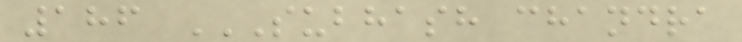186 SUBHASH CHANDRA
